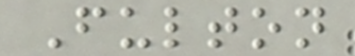Fulton
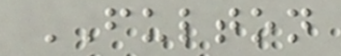FULTON
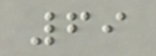69
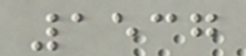1537
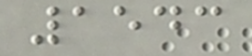1543
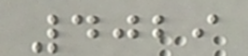4029
